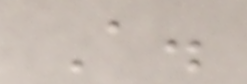A.
